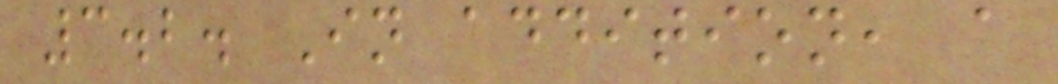3.2. In addition, a
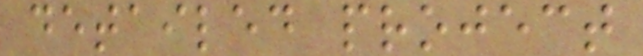detailed project
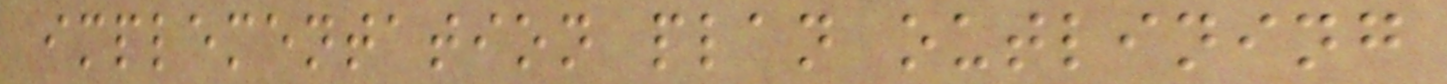implementation plan outlining
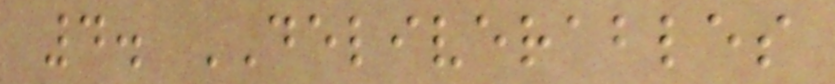4. DELIVERABLES
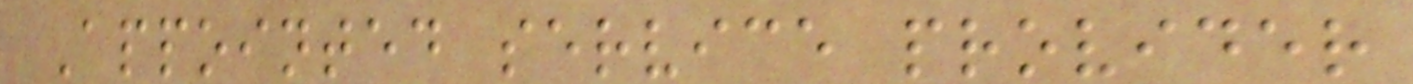Appointed service provider
